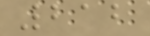212
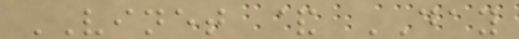VINET & DAY
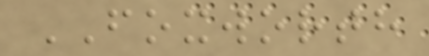FOXWORTH
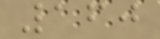160
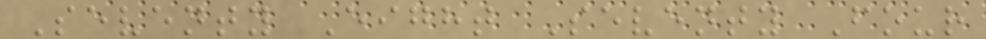Seventy Eight Seventy Four
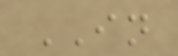IN
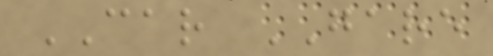CAR GARE
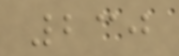230
